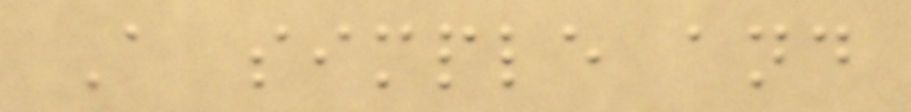A simple and
